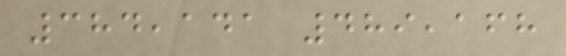384,141 489,168
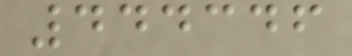444346
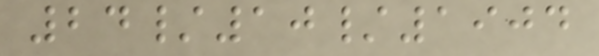24/10/1904
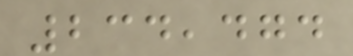234,474
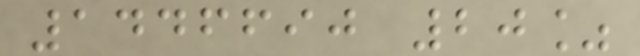1446690 20%
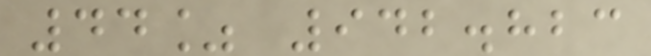44% 942.823
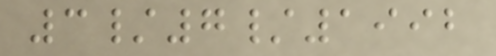3/7/1992
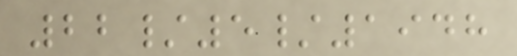22/5/1948
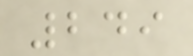249
